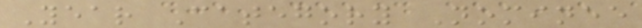Year Category Nominee
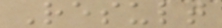Result
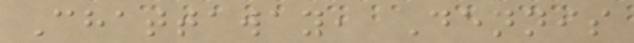Chattaway, Dennis
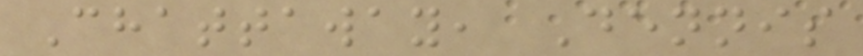Chattaway, Dennis
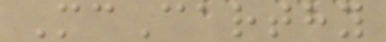McCarthy
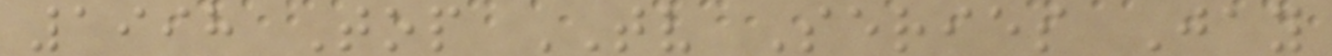1998 Top TV Series Jay
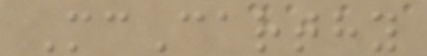McCarthy
